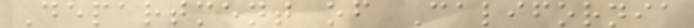Department of California
